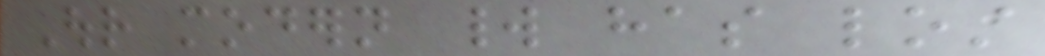Our modern world has lost
